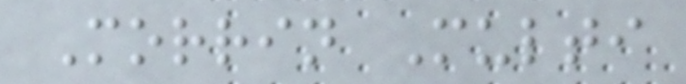Morrin Multi
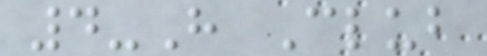4-H Club
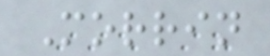Morrin
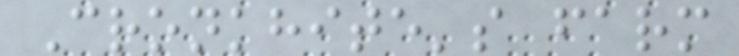Cronkhite's farm
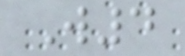W4
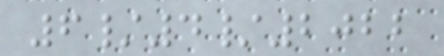6/4/2022
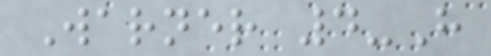Warner 4-H
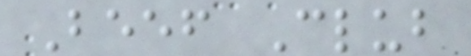Beef Club
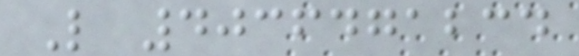L 4036471234
